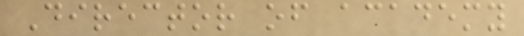Director of academy
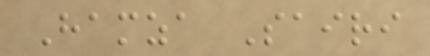Hamza Sairi
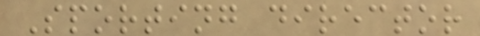Sporting director
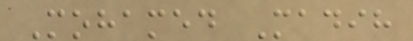Mohamed Madih
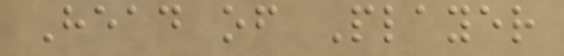Head of Player
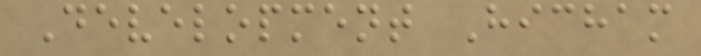Development Hicham
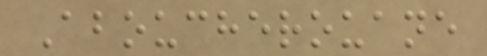Aboucherouane
